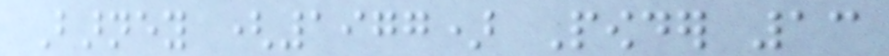Barney (1977) Powder 13
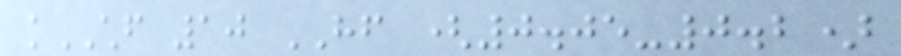kCHF 10 HF (0.05-0.2)
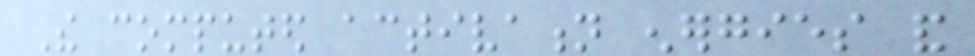The computed activation energies and
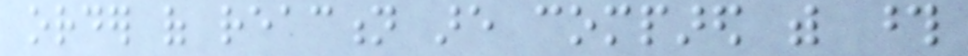order of reaction are compared with those
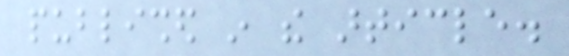published in the article.
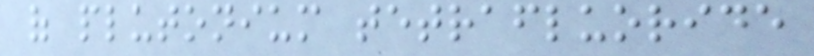of plutonium tetrafluoride
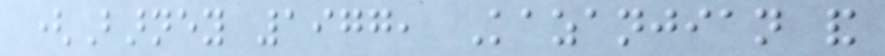(Barney 1977, Kazanjian and
